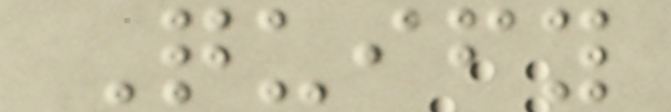Quify
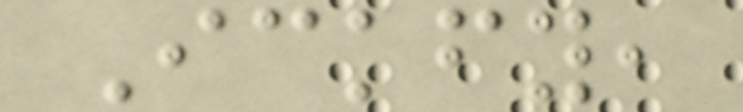Ickfy,
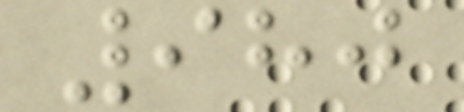980
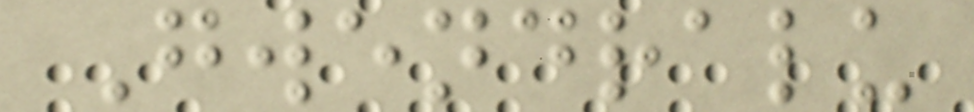Gwendralu
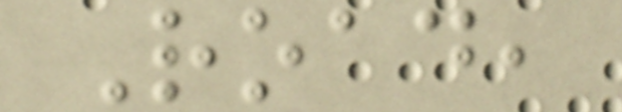Road,
